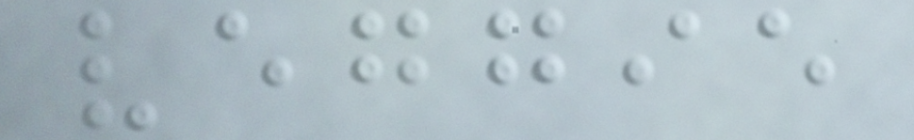veggie
